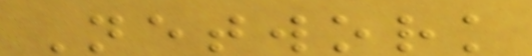Network
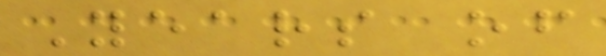Years of
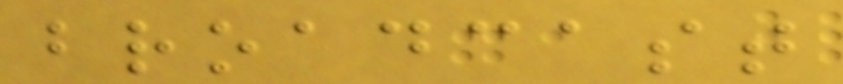broadcast
